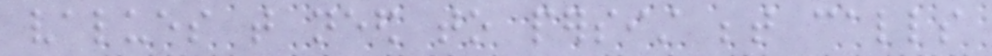values that need to persist between calls
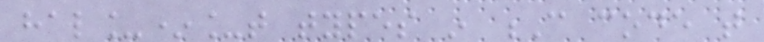hal_*_t types in C code that
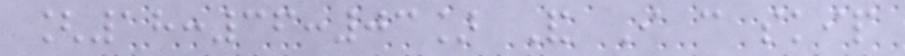[18:36:03] And I can skip
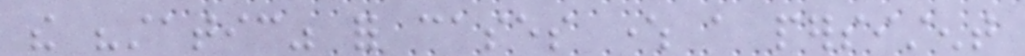the "static" for cases where a persistent
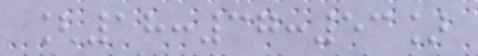[18:37:53]
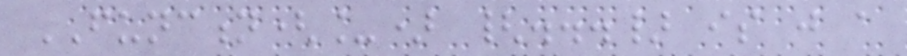FUNCTION(_) {...} is just a
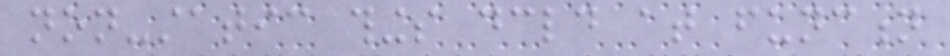non-static things declared at function
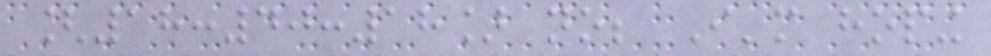[18:40:18] no; I'm hoping
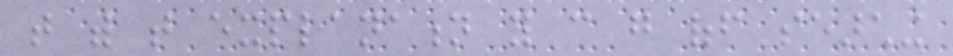that with that explanation you can go off searching
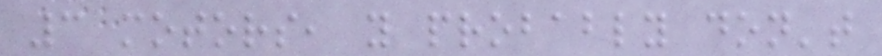3 motors, you probably don't
